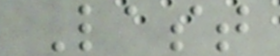Last
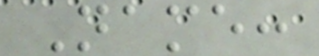Name:
